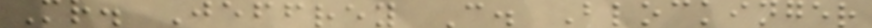Mr. Jeffrey C. Blockinger
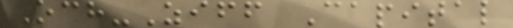Och-Ziff Capital
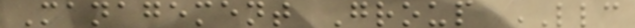Management Group LLC
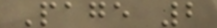Page 2
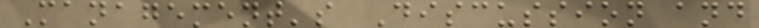Management's Discussion and
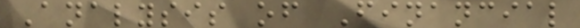Analysis of Financial
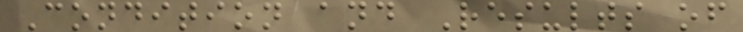Condition and Results of
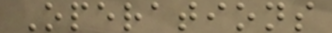Operations
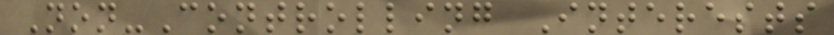Non-Controlling Interests
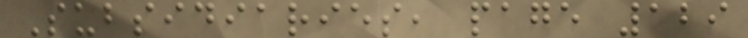Subsidiaries, page 129
